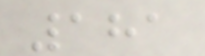181
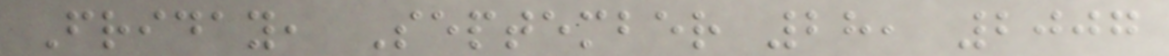Friday, September 28, 2007
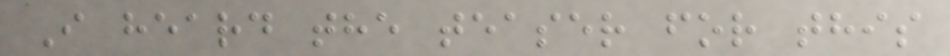I heard the teaser for this
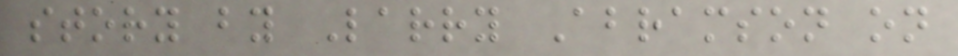story by Larry Abramson on
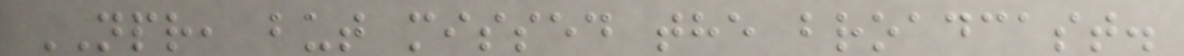NPR, but missed the broadcast.
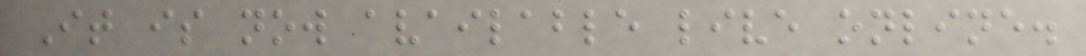It is now available live online.
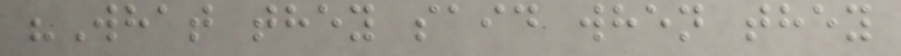"What they said when they
